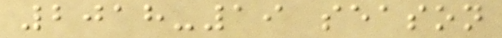2018-19 season
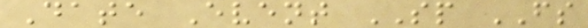Date Event SP FS
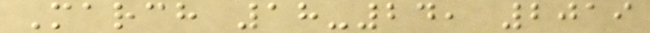March 18-24, 2019
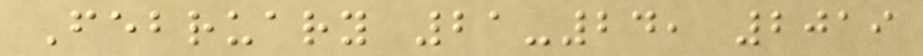February 21-24, 2019
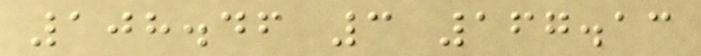108.46 3 167.13
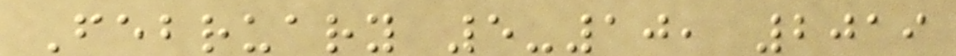February 5-10, 2019
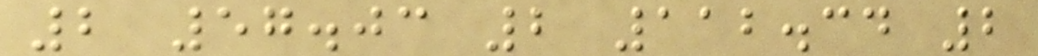2 57.03 2 112.34 2
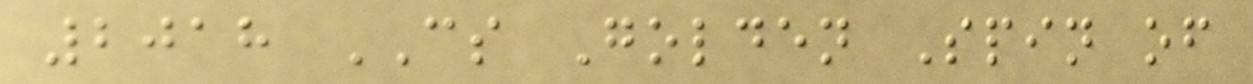2018 CS Golden Spin of
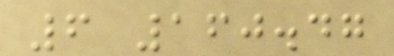6 160.47
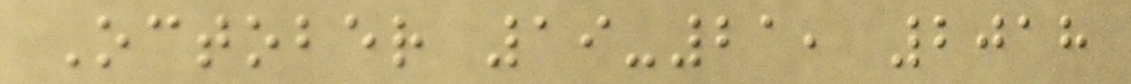October 19-21, 2018
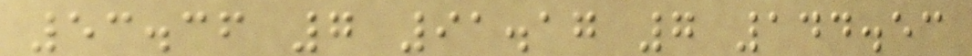53.36 7 91.17 7 144.53
